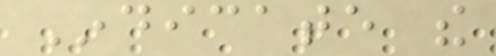Indicate the
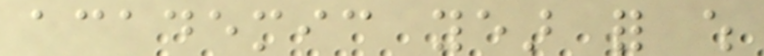academic year for which
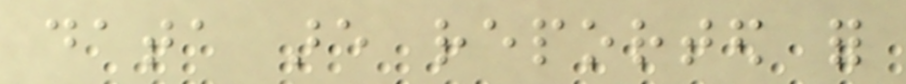data are reported for
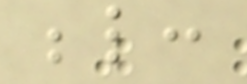below:
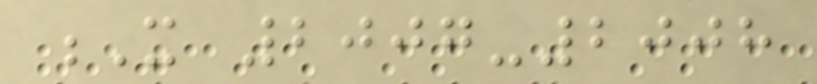X 2007-2008
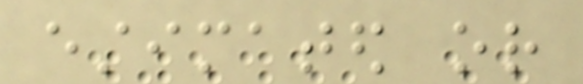estimated or
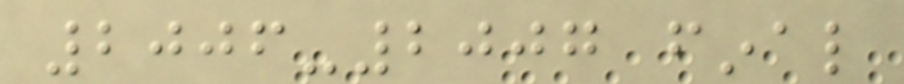2006-2007 final
